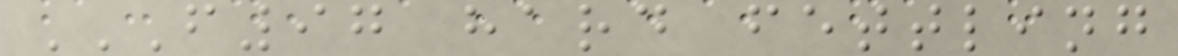F97 HARD FETTLING
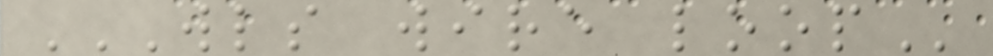WLS WIRE LOOP
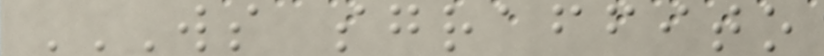WS SGRAFFITO
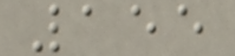155
